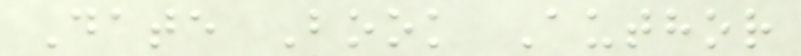Date Book Author
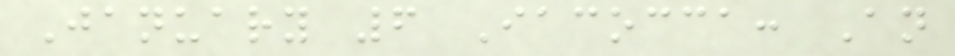January 6 Iacocca: An
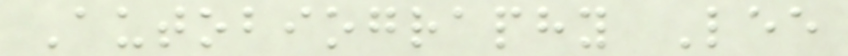Autobiography Lee
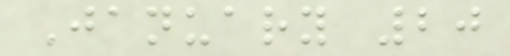January 20
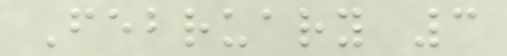February 3
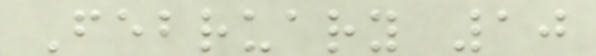February 10
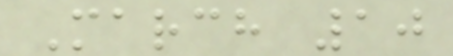March 10
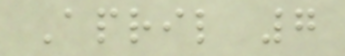April 7
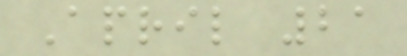April 21
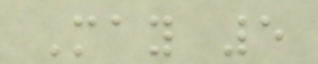May 5
